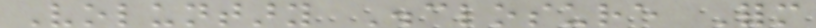Voluntary Disclosure Form
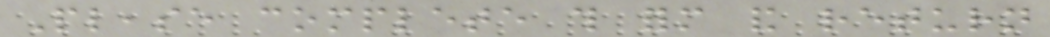Please complete this form and return
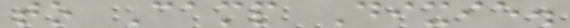to Camp Dixie.
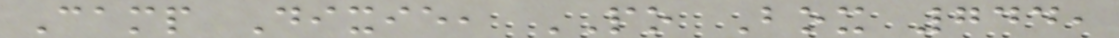Camp Dixie, PO Box 744,
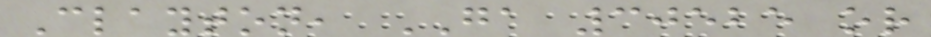Clayton, GA 30525 or
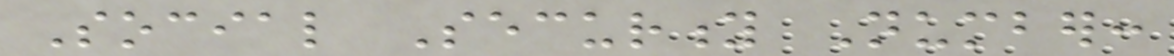Social Security Number:
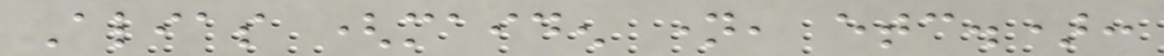Alias (maiden name, etc.):
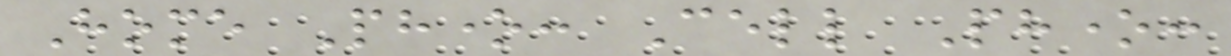Home Phone: Cell Phone:
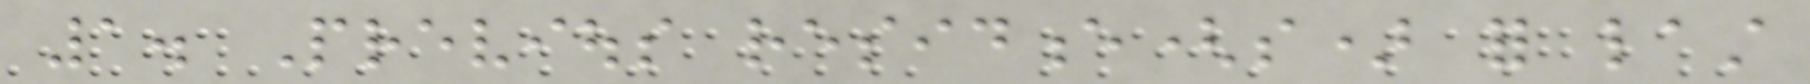1. Previous residence(s) for last
